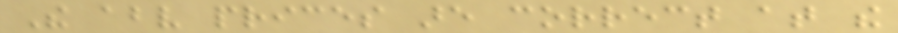The above prices are correct at the
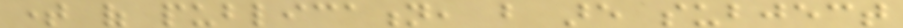time of publication, but are subject
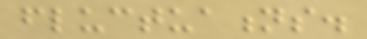fluctuations.
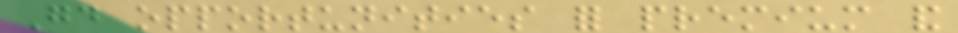Good opportunities for premium and
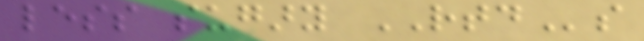less sugary RTDs
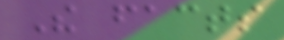The facts
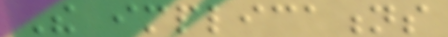The implications
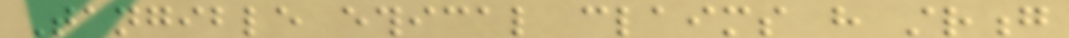Tangible ethical claims have strong
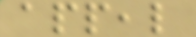appeal
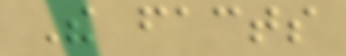The facts
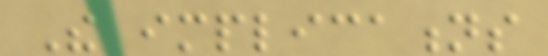The implications
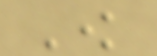Know
